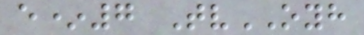e*7 TvOYH
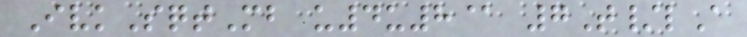IvkSqtMb u4u8@ 7T/lA
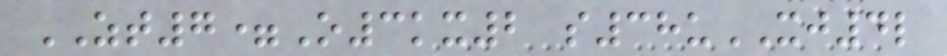ZT7=O3kx2 s38uXJ4l
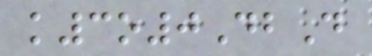k3o0DbD
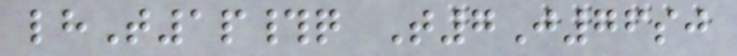lhT1p#q T7J76sj
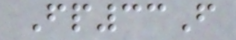Fp33F
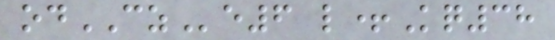odCZe6 l+Kq38
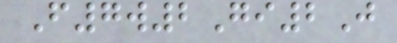F7w2Gi2J
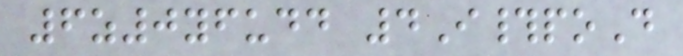6z0yfudd 4I#poD
